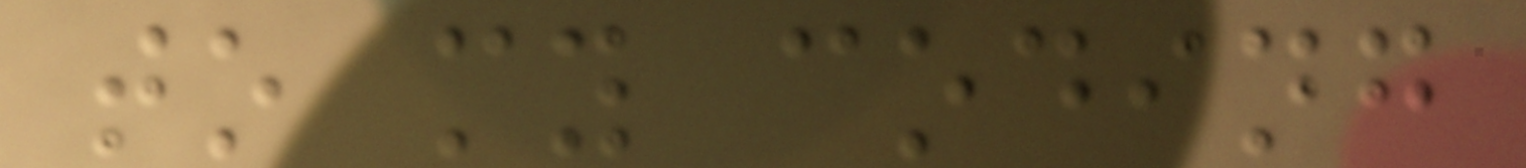to my coding
